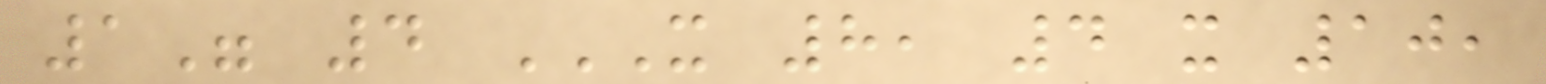1" 4 X 8, 4 X 10,
